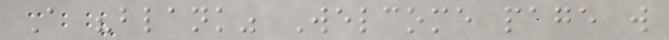A "blank" Welcome page will
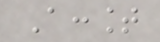Account
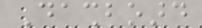Dashboard
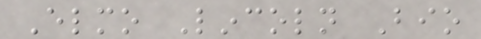Elmo Lincoln Bio
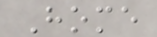Home
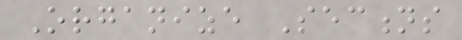Organize Sections
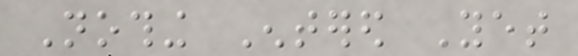Nothing Entered Yet
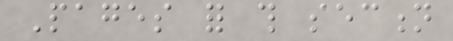Pages for this section
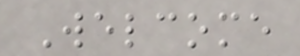Welcome
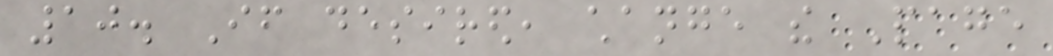10. If desired, change the Page
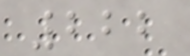222
